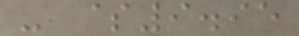- $9.95
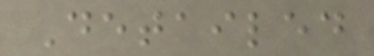Detailed
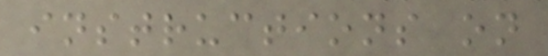instructions on
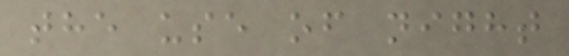the use of night
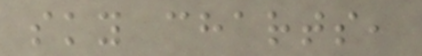sky charts,
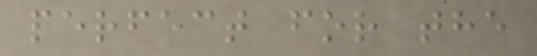perfect for the
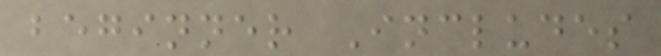beginner Includes
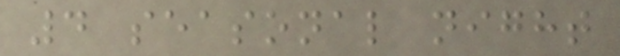4 seasonal night
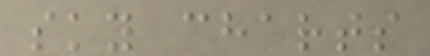sky charts
